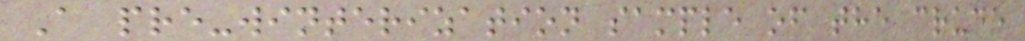A pre-winterization sample of the crude
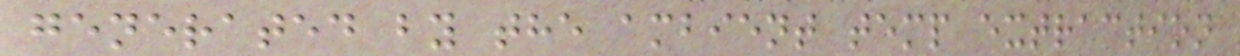generated by the ambient temp extraction
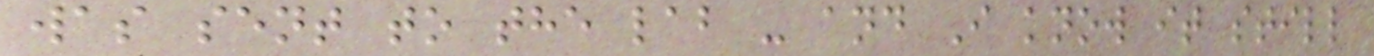was sent to the lab - and I know it still
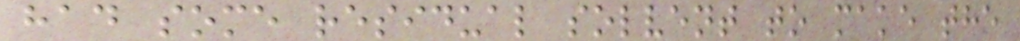had some residual solvent to make the
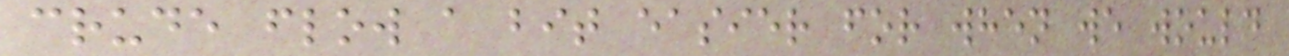crude flow a bit easier for when we would
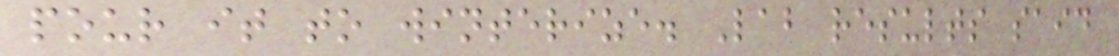pour it to winterize. Lab results said
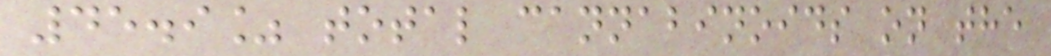45.9% total cannabinoids on the
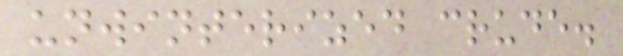unwinterized crude.
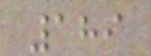189
